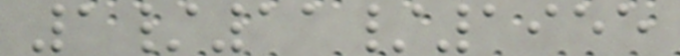1/11/1955
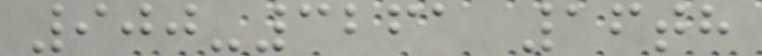900-3261 16th
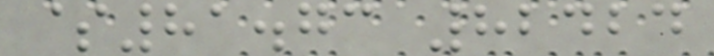$81.73 82424
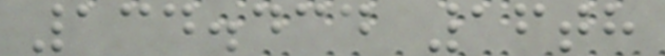134.434 16th
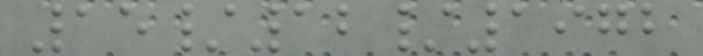15/12/1972
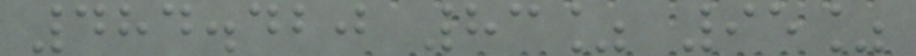484.420 83% 95%
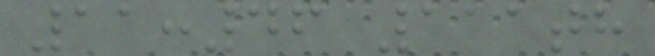11:46 111th
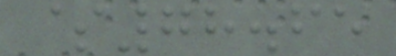$78.65
